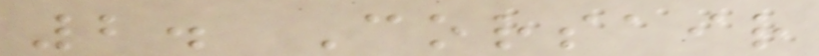2. Corsair
